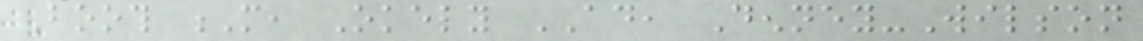Booth M, Okely AD, Denney-Wilson
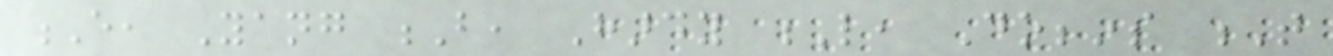E, Yang B, Hardy L, Dobbins T
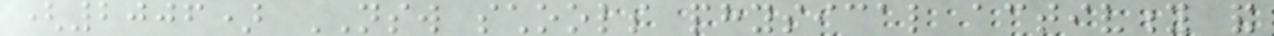(2006) NSW schools physical activity and
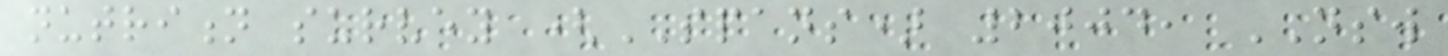nutrition survey (SPANS) 2004, NSW
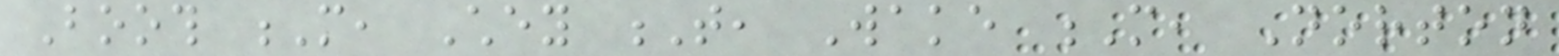Booth M, Chey T, Wake M, Norton
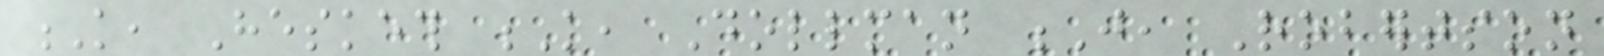K, Hesketh K, Dollman J, Robertson
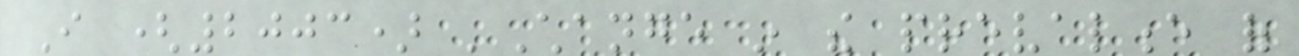I (2003) 'Change in the prevalence of
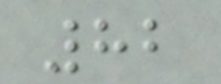82
